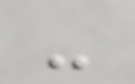-
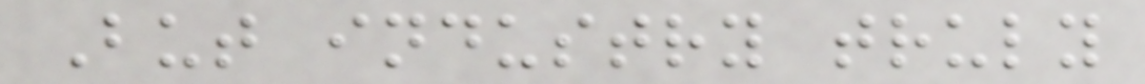But industry truly
